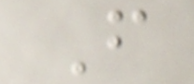From
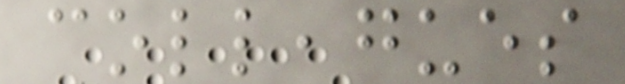colleagues
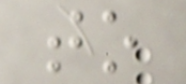to
